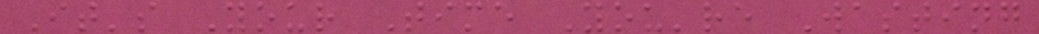It's Your Time You're Wasting
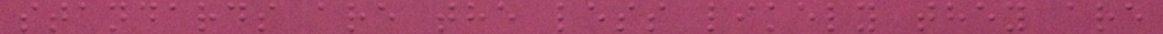standards are the less likely they are
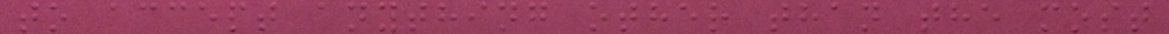to accept anything other than the most
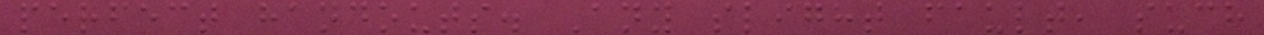perfect handouts. Any slight fault, such
